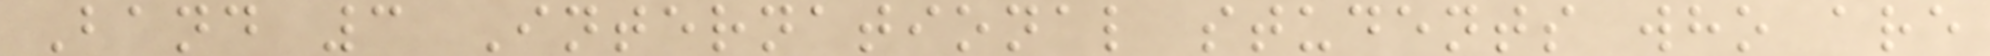Band 3 International students who are
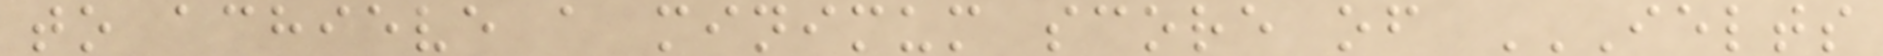to achieve a minimum score of IELTS
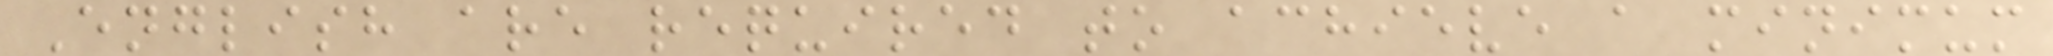English are required to achieve a minimum
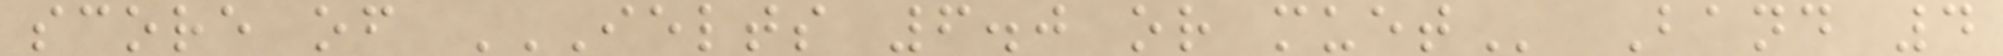score of IELTS 6.0 OR MUET Band 4
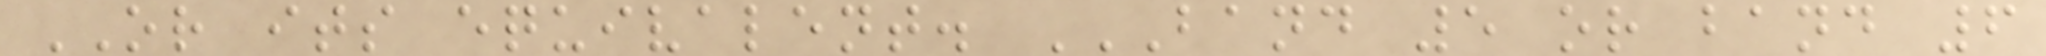OR its equivalent. BAND 5 OR BAND 6
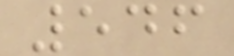546
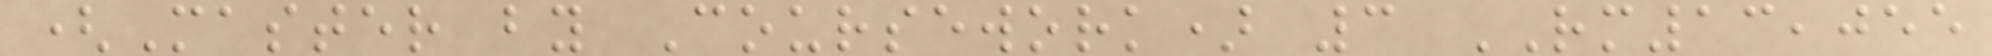(Master by Coursework) 3 RM13,055
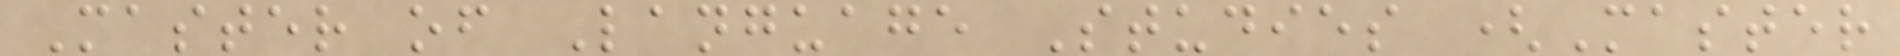Master of Language Studies (Master
